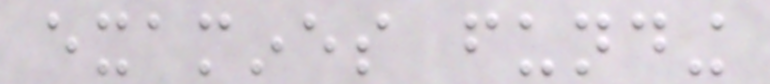examines funding
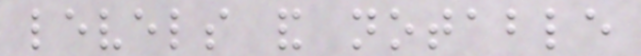levels and notable
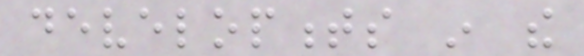developments in the
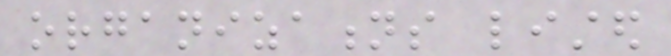organizations listed
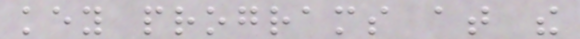key programs at the
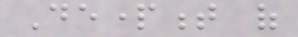Department of
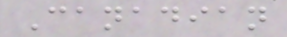Canadian
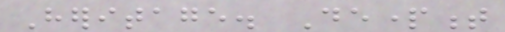Heritage. Department
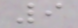9
